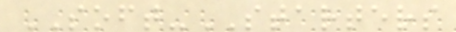SOFT-STARTERS
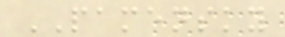PAMENSKY
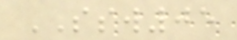SSW05
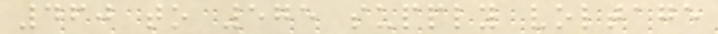460 to 575 supply voltage
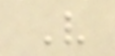V
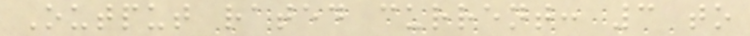Output rated current: 3 to
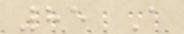85 A
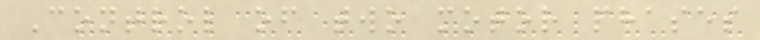Control of two motor phases
